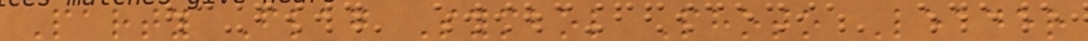Party Flag Symbol Photo Leader
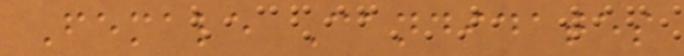Female Candidates
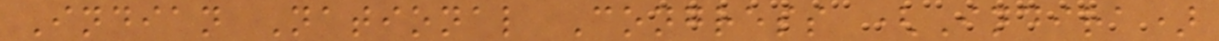Indian National Congress (Indira)
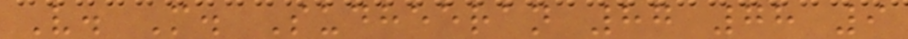V. M. Sudheeran 87 78 9
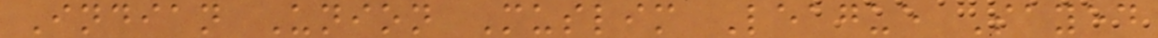Indian Union Muslim League Sayed
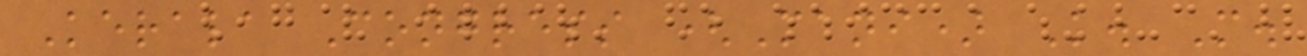Kerala Congress (Mani) K. M.
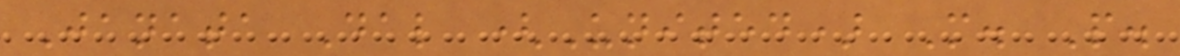Janata Dal (United) M. P.
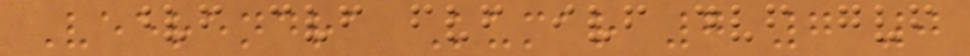Veerendra Kumar 7 7 0
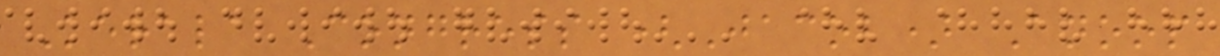Kerala Congress (Jacob) Anoop
